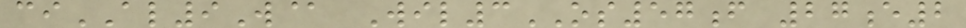ciAL9W@ Wil3OS57f 27e2
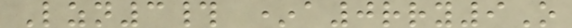Lzn3# *a0rry9O
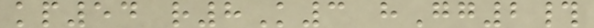kp54 r8K3 hGg2#
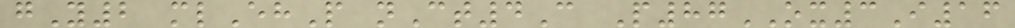gY2 mlEhP nCt4C P87OX3I16
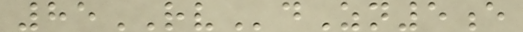85RVdZn5e
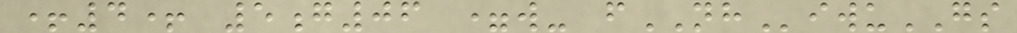+4+ 5g06 =w- fNHiwuGS
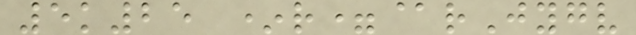5k25 *r=@rJygv
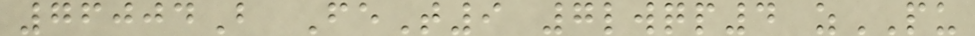76004B FeT9 7lwqp4 zPU
